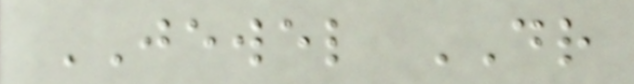JEWEL DR
